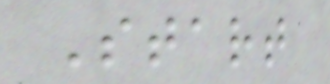Start
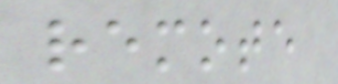remote
